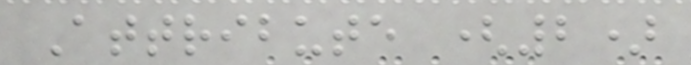Attribute (2)
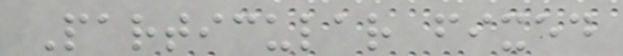Particular fixed
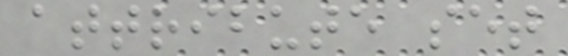attribute set
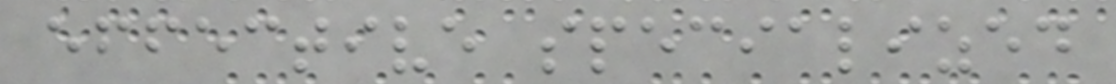effective specialized
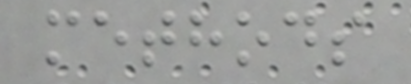methods
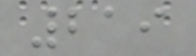219
